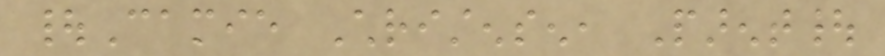|Camie Christensen, Parent|
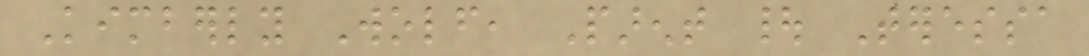Kimberly Wolf, Parent | Teressa
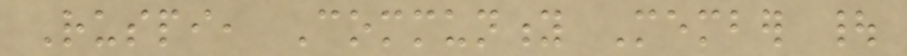Ruspi, Community Member |
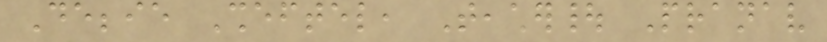Debbie Sheftel, Teacher| Pranav
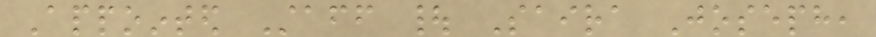Appointed Staff | Saira Joseph,
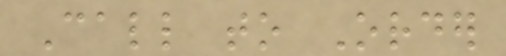Call to Order
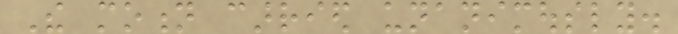The motion carried unanimously.
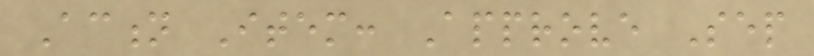Action Item: Approve Sep
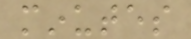minutes
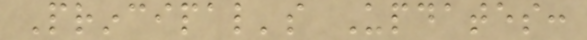Principal's Updates:
